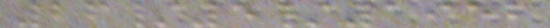26/5/1952
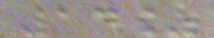14%
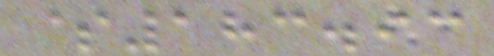$183.93
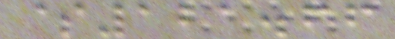$121.66
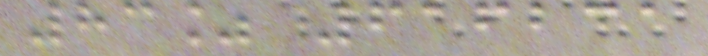83% 616231
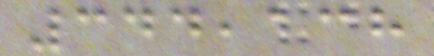344,138
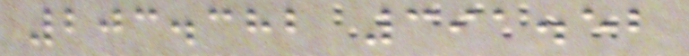203.382 391.52
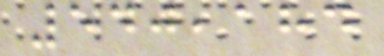540,184
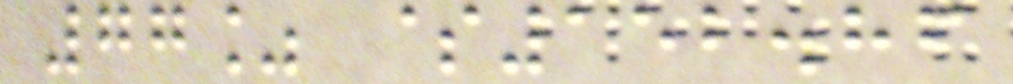77% $152.86
